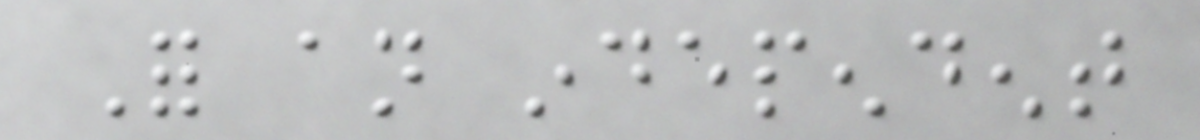For an independent
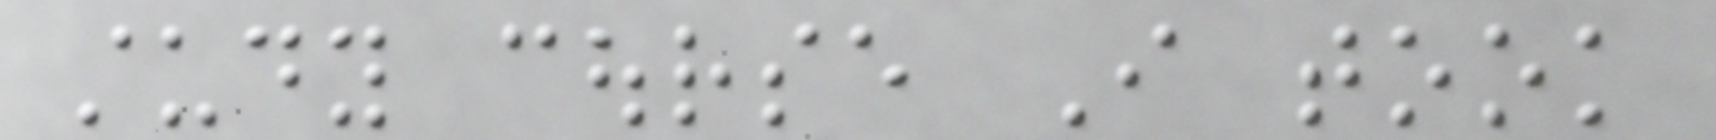study course I took
